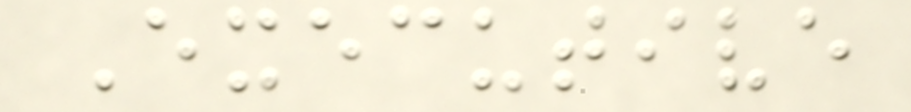Executive
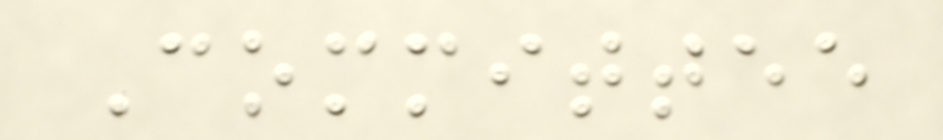Committee
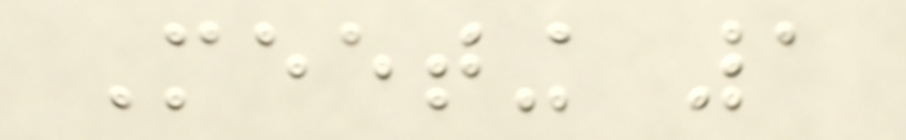Meeting 1
